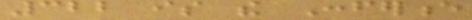322 is the Conference
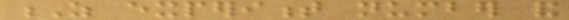Z experiment number and
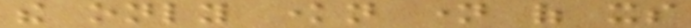the only known name of its
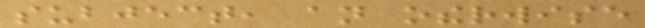subject, an otherwise
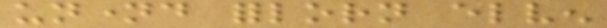unnamed forlorn elven
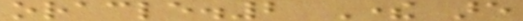oracle.2 There are
